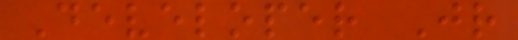Developer Jr
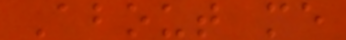About me
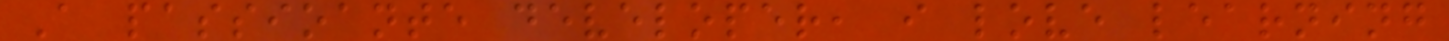A passioante developer, i love learning
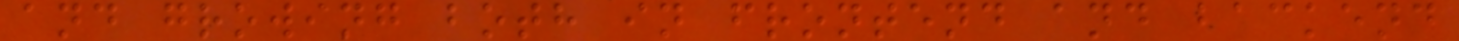and growing both in frontend and backend
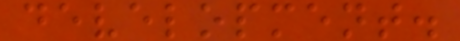development.
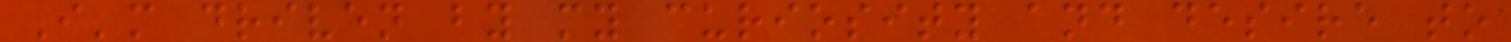I'm driven by my curiosity and desire to
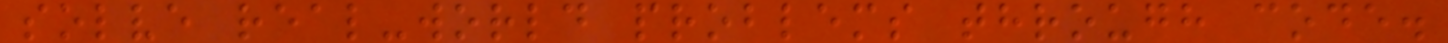solve real-world problems through code.
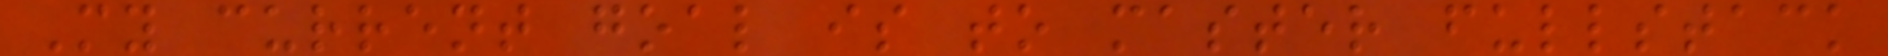My current goal is to master fullstack
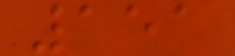151
